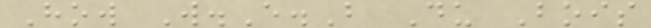How W.E.B Du Bois
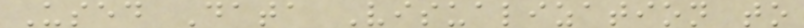Used Data Visualization to
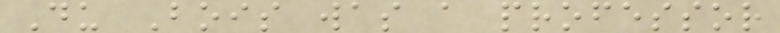Du Bois was a professor
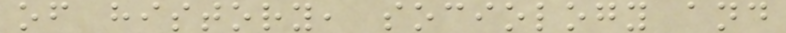of history, sociology and
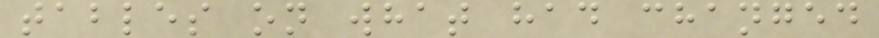tables on what had changed
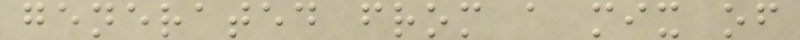generated from a mix of
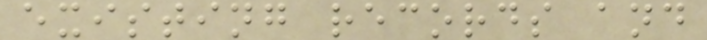existing records and
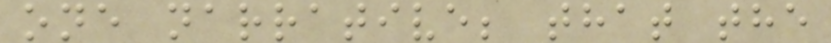one narrative; that the
